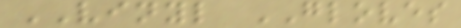VINYL GLOVES
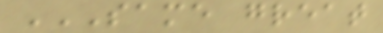SAME GREAT
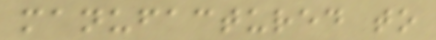manufactured to
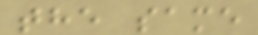the same
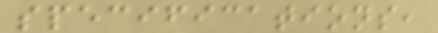specifications,
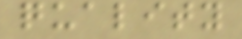quality
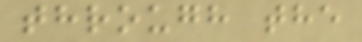through the
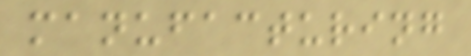manufacturing
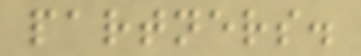partners.
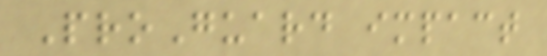ProGuard impact
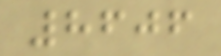8606
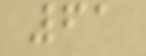61
